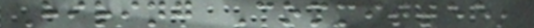Hiring Committee,
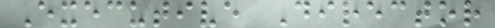Executive Director
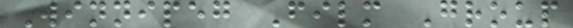Winnipeg Film Group
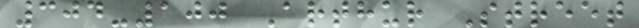304-100 Arthur Street
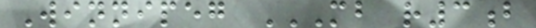Winnipeg MB R3B
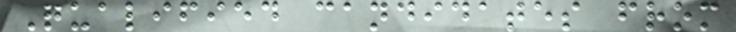Qualified candidates from
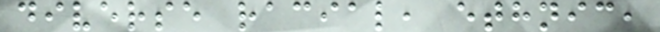diverse racial, ethnic,
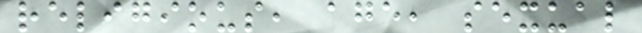religious, age, sexual
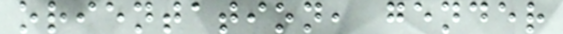orientation, gender
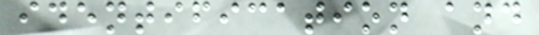identification and
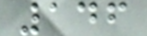146
